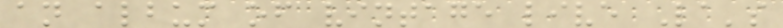an album of vintage live La's
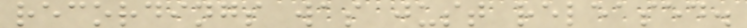recordings was just released.
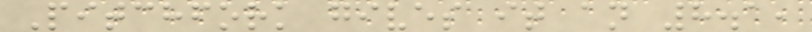Pitchfork gives it an 8.1,
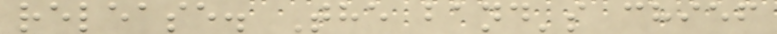release. The band's chief
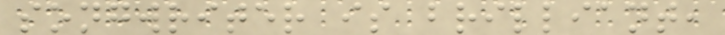songwriter is brilliant,
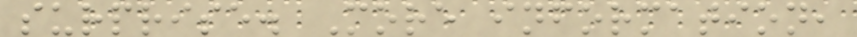surprise. More information,
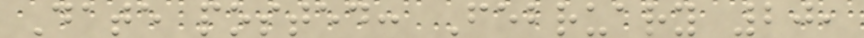Date posted: February 20,
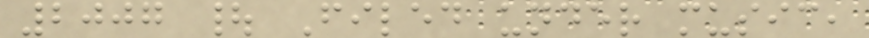2007 | Filed under music,
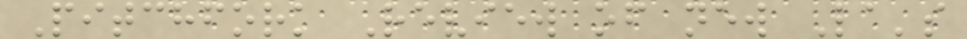Pitchfork Review of new La's
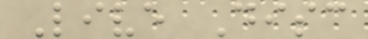Live Disc
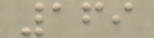169
